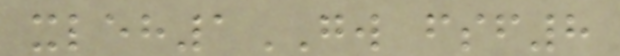xleh1GW fsf8
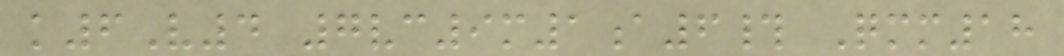k6V4 7vc9m1a6# Qmm18
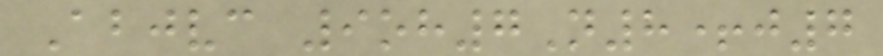Abjvc 9oh7N8+j7
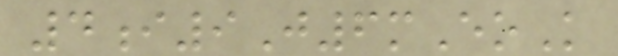4i9J6mEoK
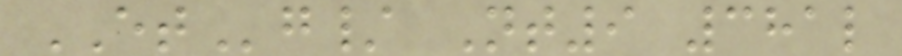ETg/ Nt9 381l
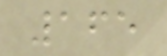165
